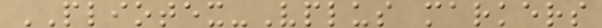PLIOTEX-Vplus markers
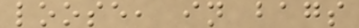loose, in bags
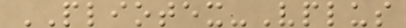PLIOTEX-Vplus
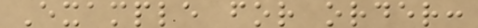Example for order:
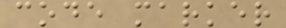code marker
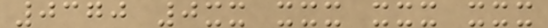0370 0xx xxx xxx xxx
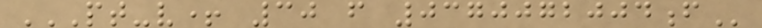PT-V+ 30 F 0370072004F
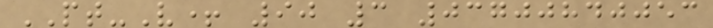PT-V+ 90 3 03700840053
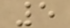5
